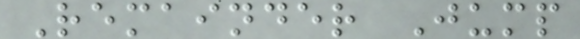Remainder Jump
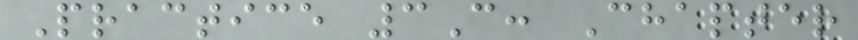Practice 3C: Chapter
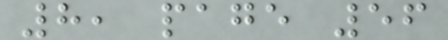8, page 56
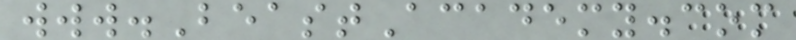www.BeastAcademy.com
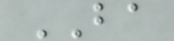BA
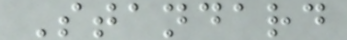Standard
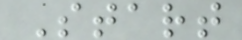Start
